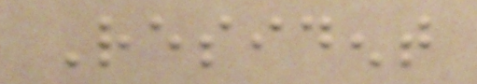Resident
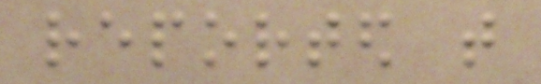reported that
